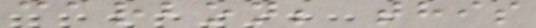carbon; this
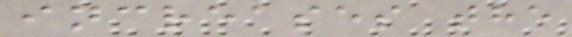increases the
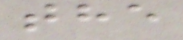the
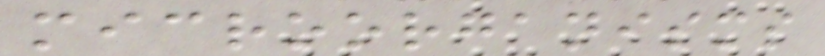microorganisms
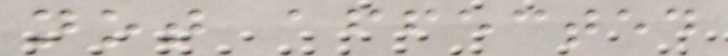not affected
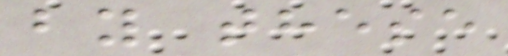by these
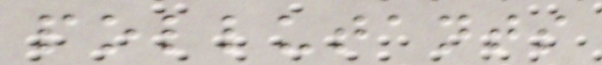pollutants
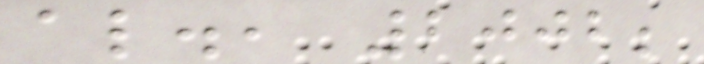al., 2002;
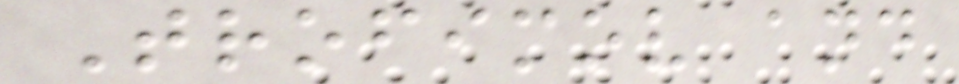Trofimov and
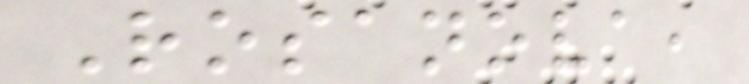Rosanova,
